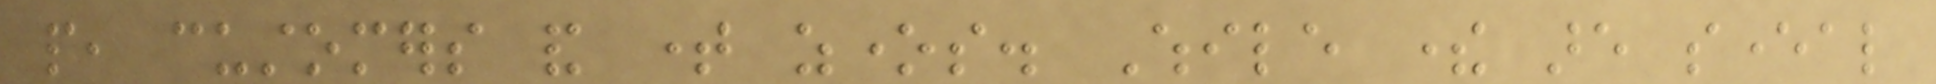people, customers and time zones. While there are several
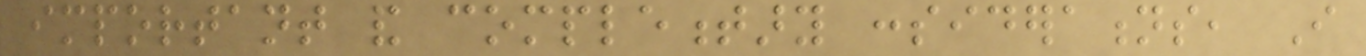important and complementary considerations, I
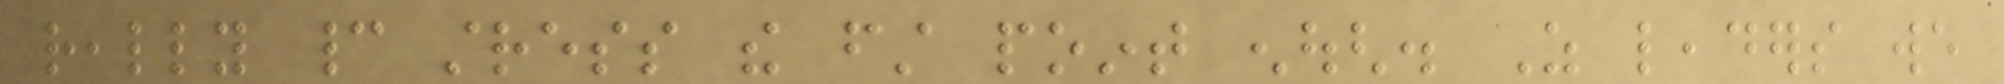really cannot stress the first point enough. As leaders we
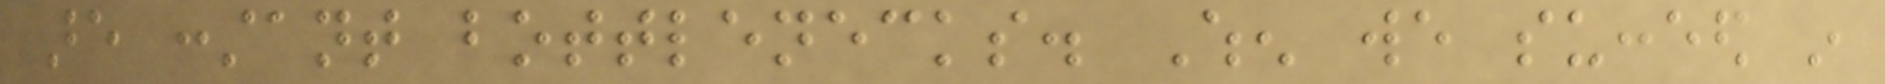are constant bottlenecks. When we succeed in
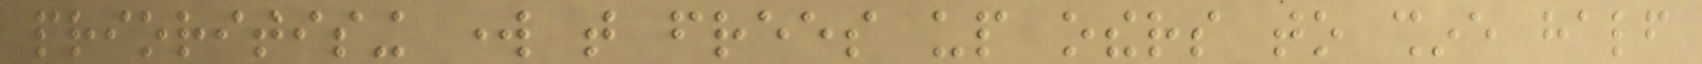prioritising work that frees up others to shine half
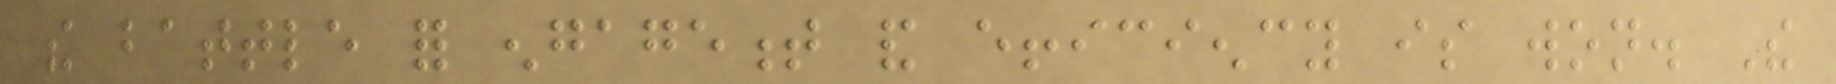the battle for engagement and efficiency is won. The
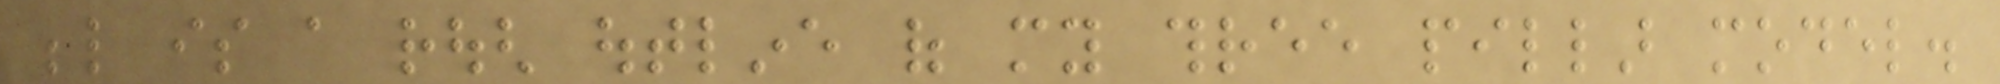below is a rough outline of my three pillar model.
